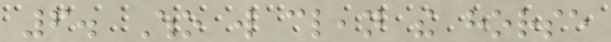6. Who will clean the horse
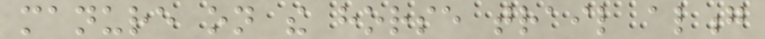manure on the horse trail along
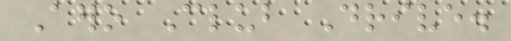Aero Club Drive.
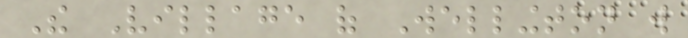The Village of Wellington will
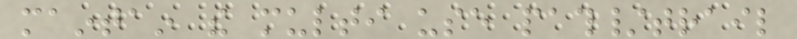maintain the multi use path/trail
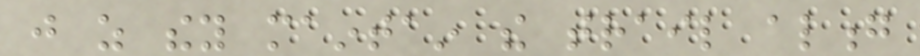just as they maintain the trail along
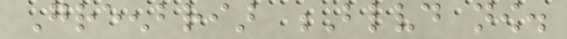Greenbriar Blvd now.
